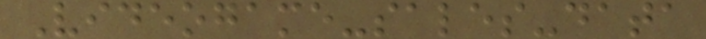Videogame-sales-data
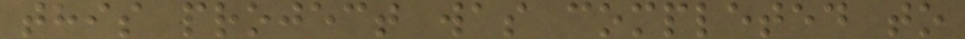this project was completed to
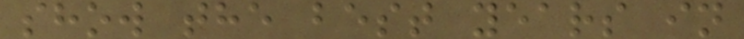show the best years in
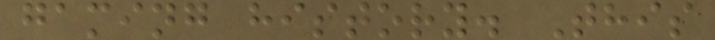gaming history. This
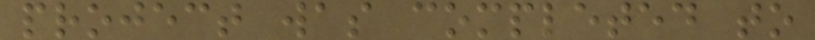project was completed to
